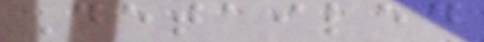Detailed
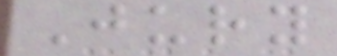Jury
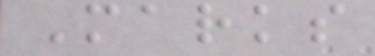Marks
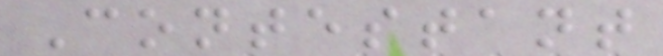Contestant
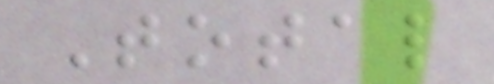Total
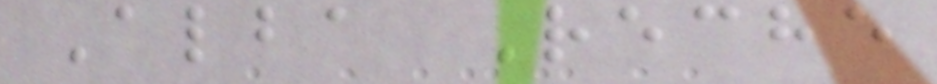Alba Reche
